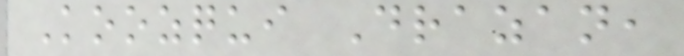Koozqui Drazan,
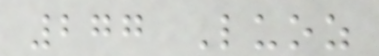277 Luoz
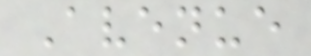Avenue
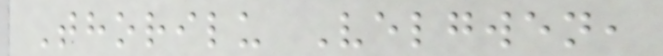Thorilu Velgwen,
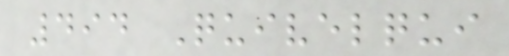494 Quivelqui
